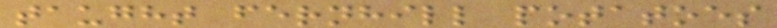taught fernhill potatoes
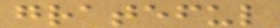grateful
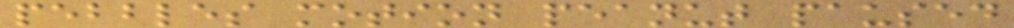pebbles motion peanut paused
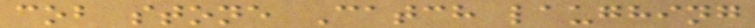cob stone Catch laughing
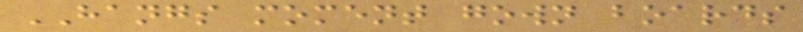HANGS moment gown boards
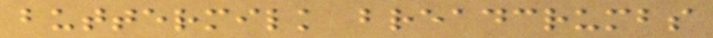buttermilk breadcrumbs
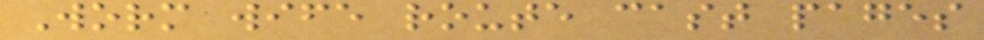Worm wife route cast pages
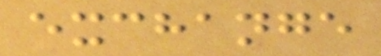exchange
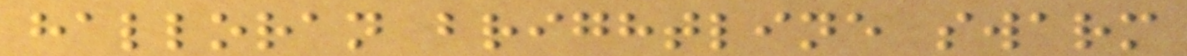halloran brightline swarm
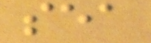sea
